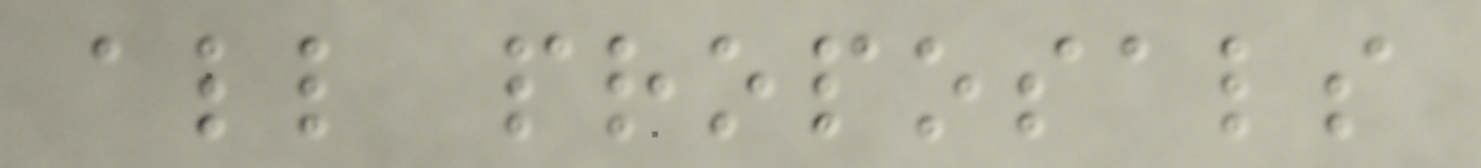all proposals
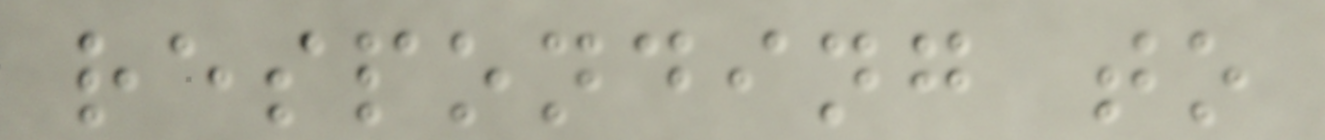responding to
